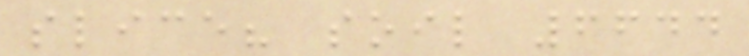slice? soil 6644
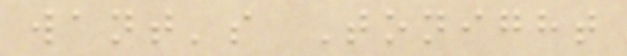want's Tonight
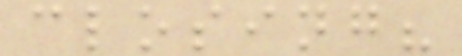closing?
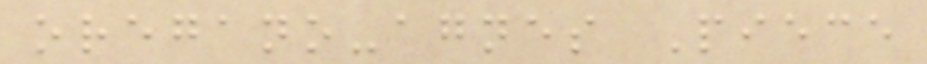oregano-agnes Piece
